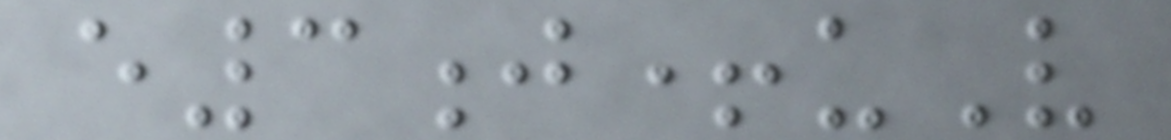e3j+uV
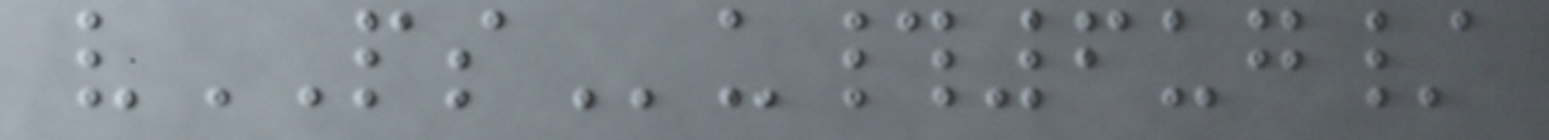vPSu#6ug/
